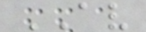AV
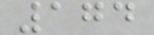174
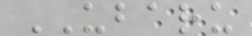UBARU
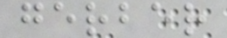gerber
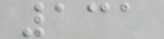131
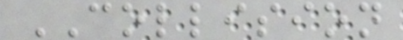COLLISION
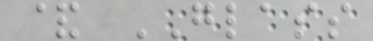& GLASS
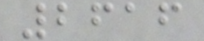2616
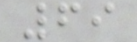69
